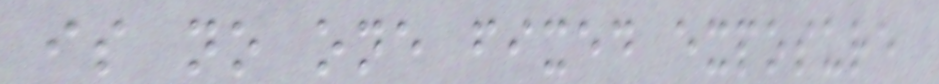is no one fixed exposure
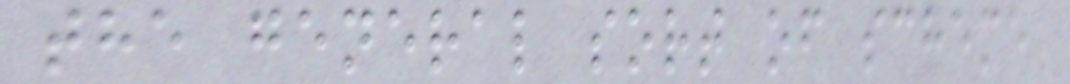the general sort of scheme
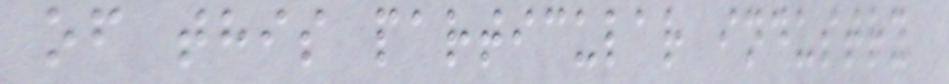of this particular industry
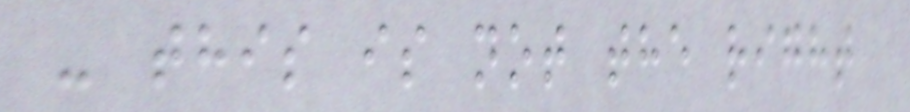- this is not the right
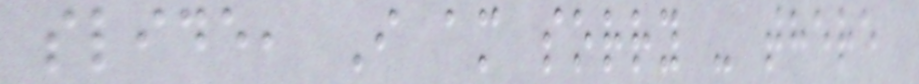slide, I am sorry - there
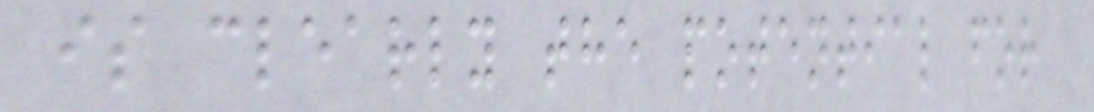is clearly the potential for
